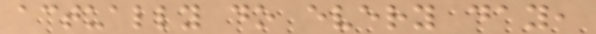actually do every day,
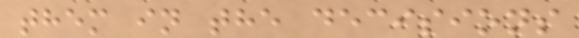them in the decisions
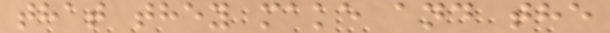that they make and the
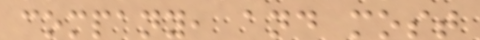company, and most
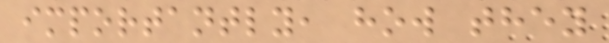importantly, how they
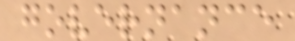governance
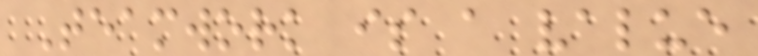Teamwork is a value
